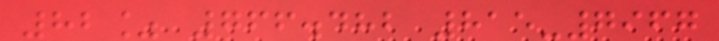82% 766.482 815-7967
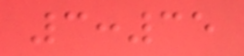3:35
